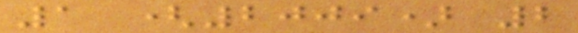1 (2009) 2
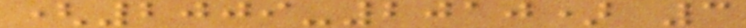(2009-2010) 3
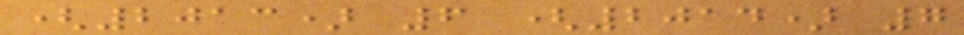(2013) 6 (2014) 7
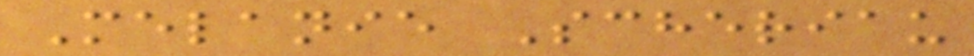Melanie Scheriau
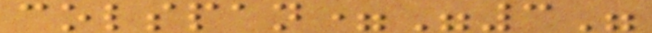colspan="3"
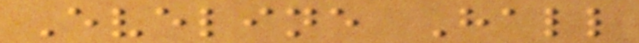Eveline Hall
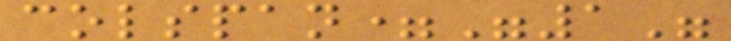colspan="1"
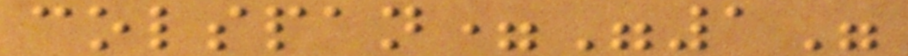colspan="1"
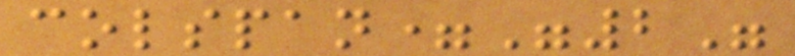colspan="2"
